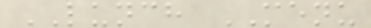LUNCH MENU
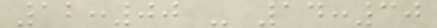12:00 - 14:30
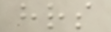hrs
